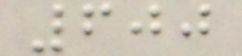600
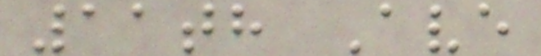11th Ave
